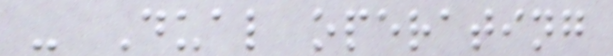- Dual operating
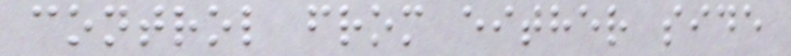control from either side
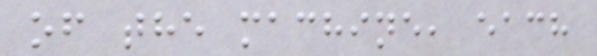of the machine, each
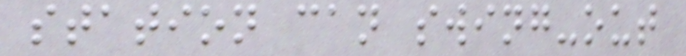station can swing-out
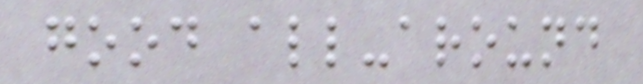good all-around
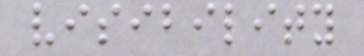visibility
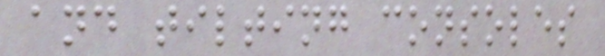and tilting consoles
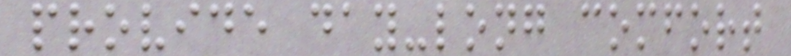provide day-long comfort
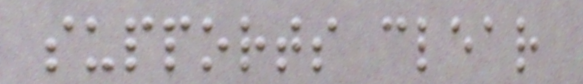supports clear
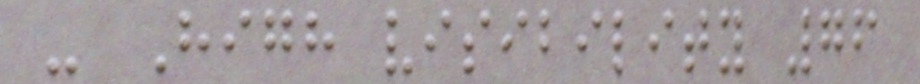- High visibility 76
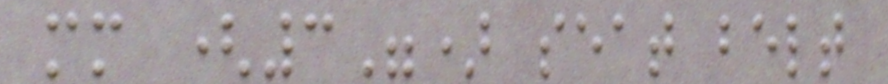mm (3") seat belt
